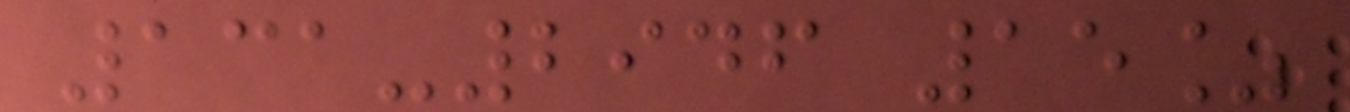131-2946 15%
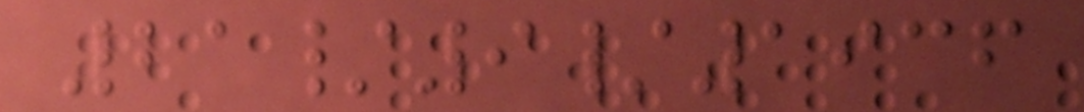21/9/1936
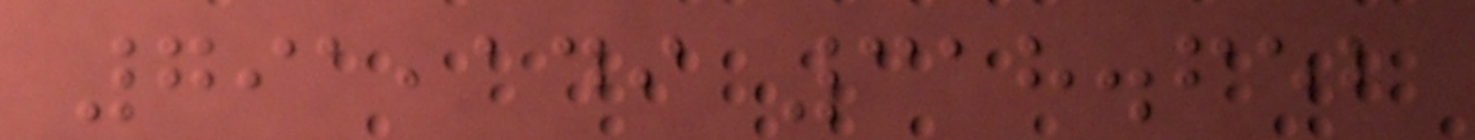791,149 318.652
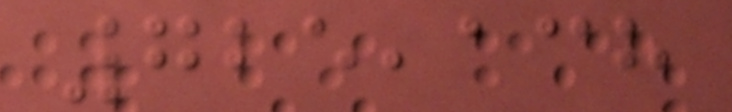725,138
